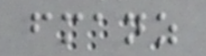fmanz
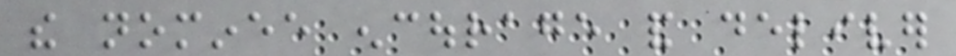the nominee encourage and deliver
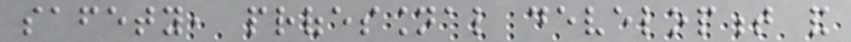safety, professional development and
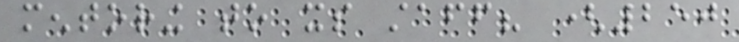mentoring to its staff? (250
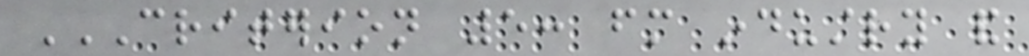CRITERION 5: FM INDUSTRY AND
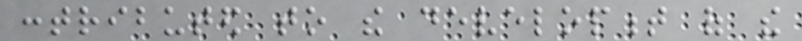contributed to the development of the
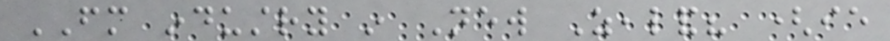FM industry in New Zealand? (ie
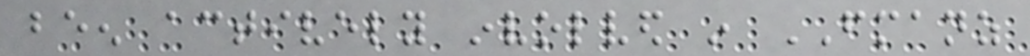been actively involved in FMANZ
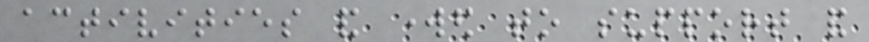activities and worked to support and
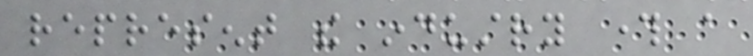represent the industry through a
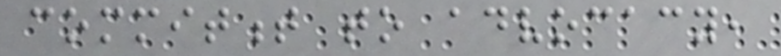commitment to advocacy,
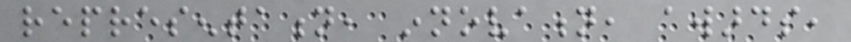representation, innovation, awards,
